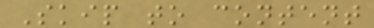Skip to content
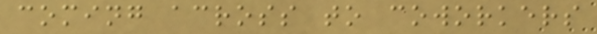coming across to coworkers
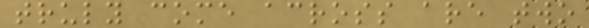truly come across are two
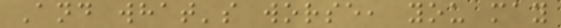And what's worse, you may
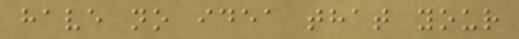have no idea that your
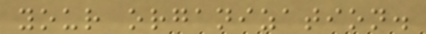your organization.
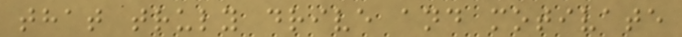that truly drive and motivate
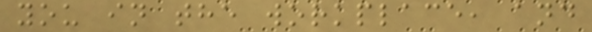you in the workplace, and
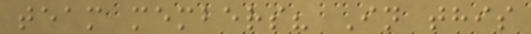team members? In this
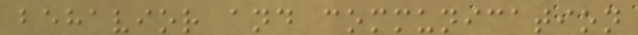behavior and communication
